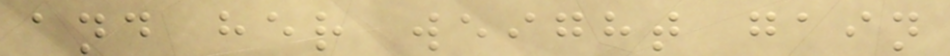and her weight gain
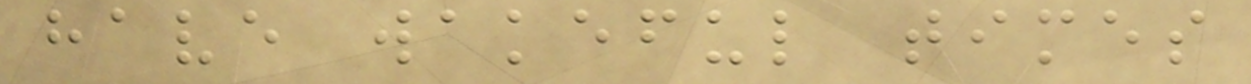have wakeful times
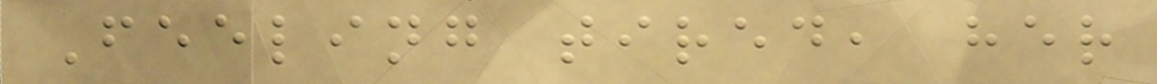Feeling tired, her
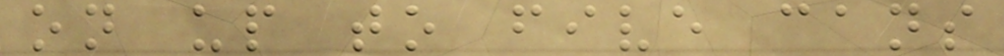on up to five cans
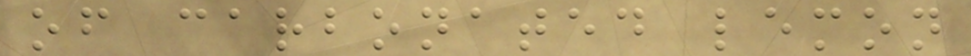of carbonated lemon
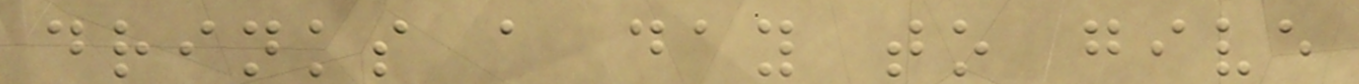drinks a day to give
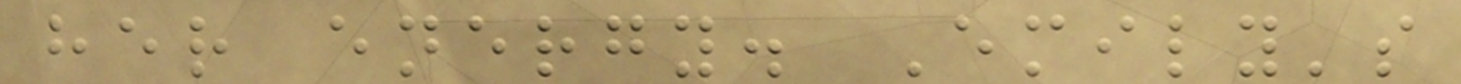her energy. Emily's
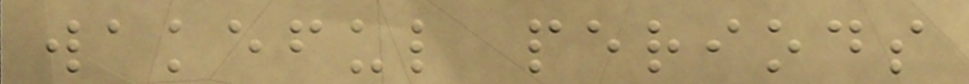wakeful periods
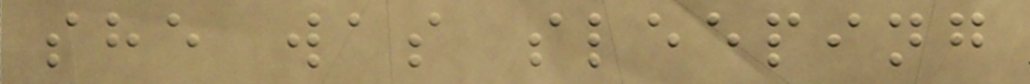she was sleeping
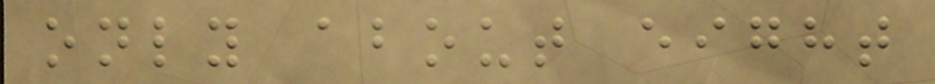only about eight
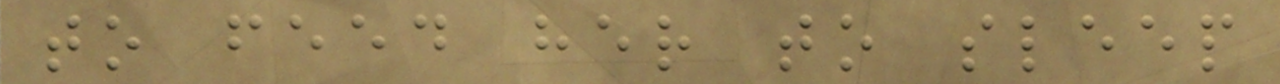to feed her to sleep
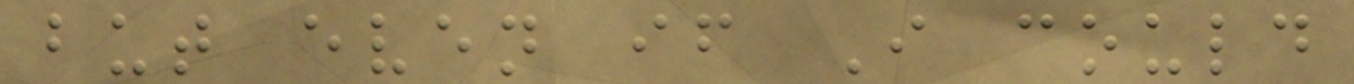but even if I could
